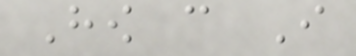How can I
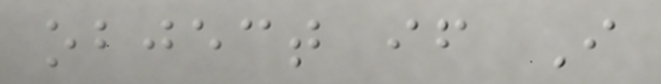object if I
